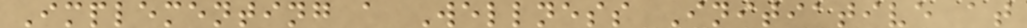Implementing a Wellness Initiative at
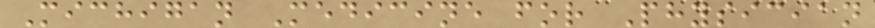Michigan Medicine for Physician
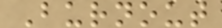Burnout
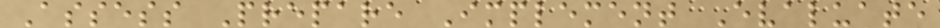Assess Prepare Implement Evaluate
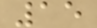15
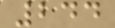244
